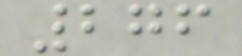276
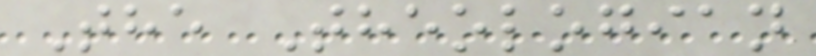The Theologian
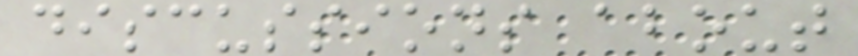discussions about
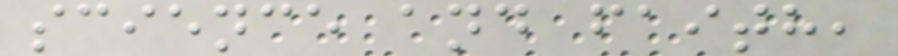science and faith,
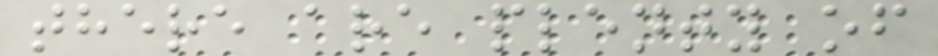there are plenty of
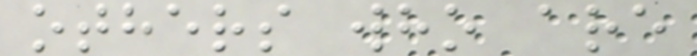others who are
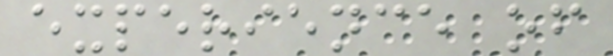experience of
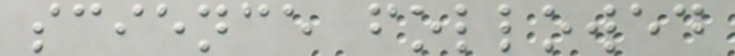science followed
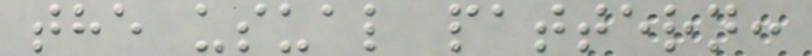the usual pattern:
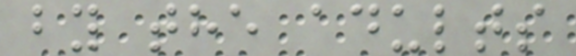by the adults
